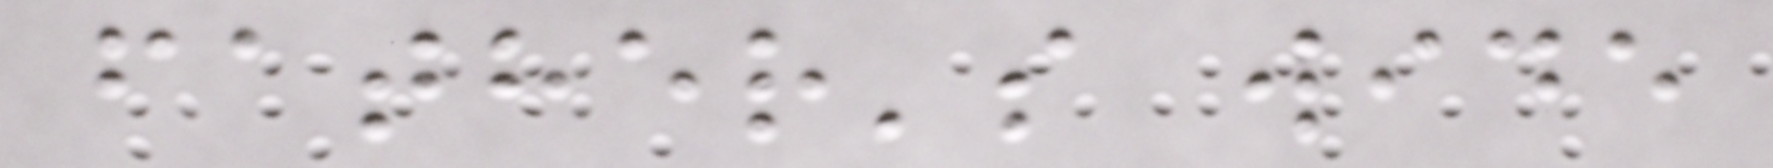father's wide
